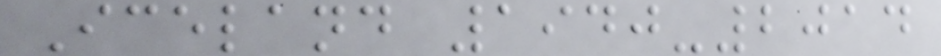Iceland 1940-2014
